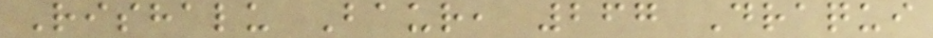Rishalu Baur, 267 Draqui
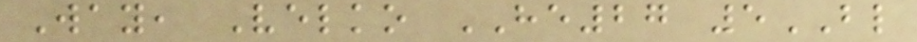Way, Velko HE27 5BL
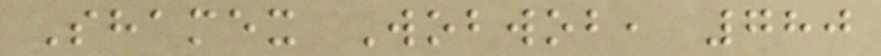Shamex Wobwob, 780
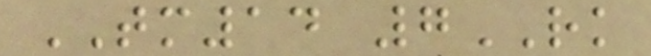TM14 7RK
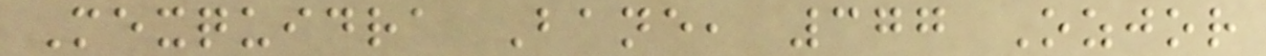Mexquidra Bane, 377 Ozjor
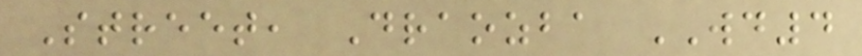Street, Draozba WD4
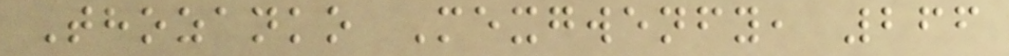Thozanko Mexgwenfy, 266
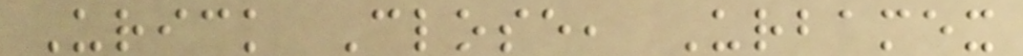Urick Close, Urbamex
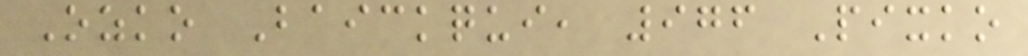Ozko Baickqui, 976 Pixko
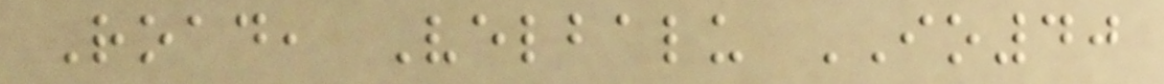Road, Velbalu IO40
